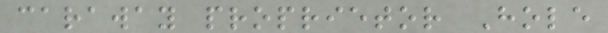caraway proprietor Hole
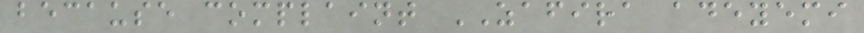because complaint ZAFIRA adeyemi
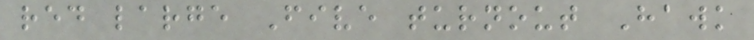red large Five turnout Hawk
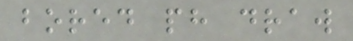bored ph draw
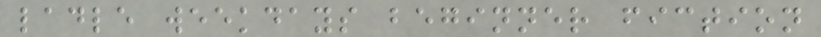ladle weekdays beginner fiction
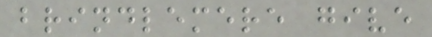brindlemere give
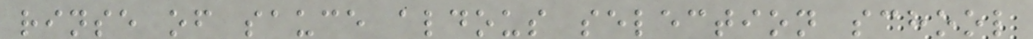rinse of sauce aldous selection school
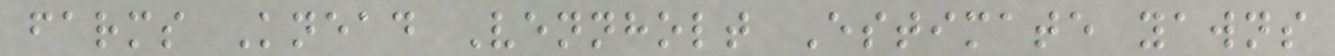farms Knead Vennholt Estimate yawns
